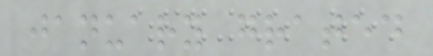january grated
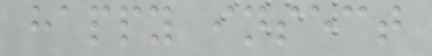happy insect
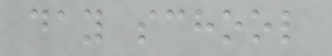day school
